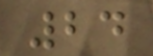24
